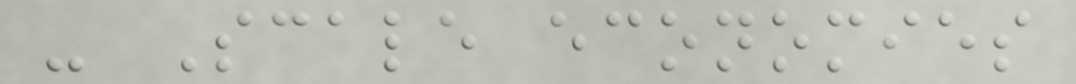- Scale economies
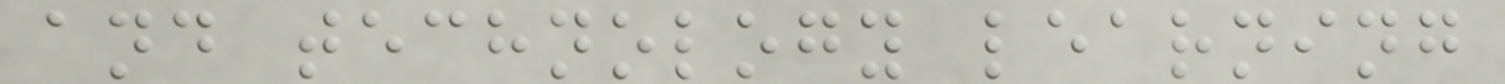and technology learning
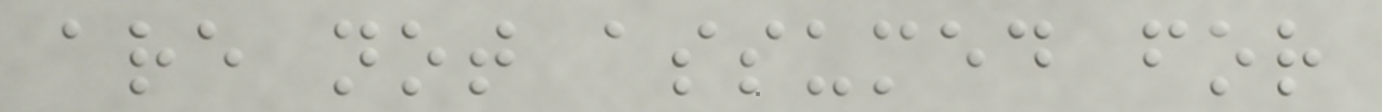are not assumed for
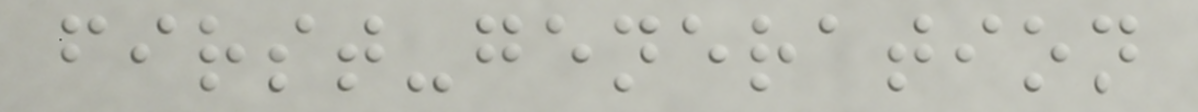first-generation
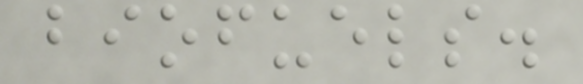biofuels.
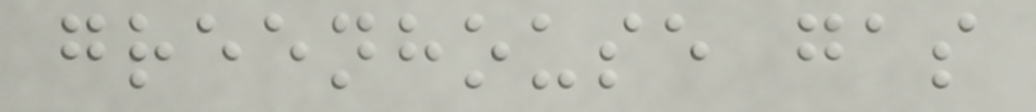greenhouse gas
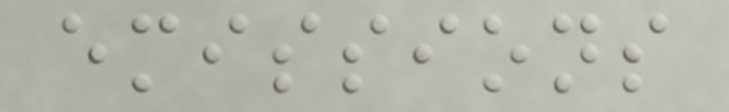emissions
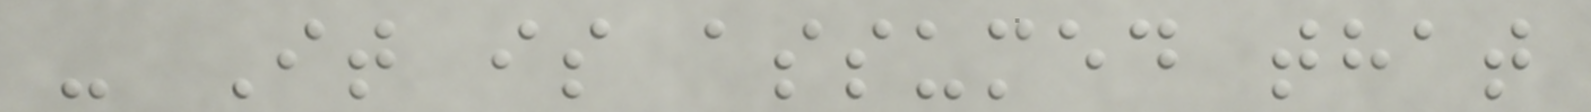- It is assumed that
